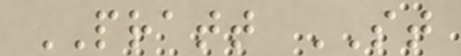PRATT ST
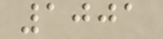1001
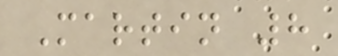Martin 8
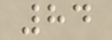84
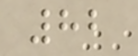82
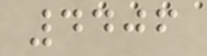4406
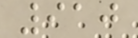910
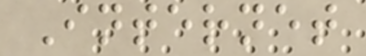Internet
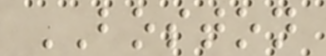BOSTON
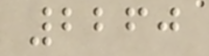2260
